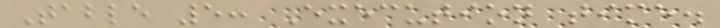Table 5: Execution time.
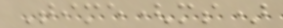Time(ms)
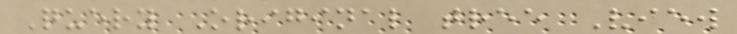Query Original tree View
